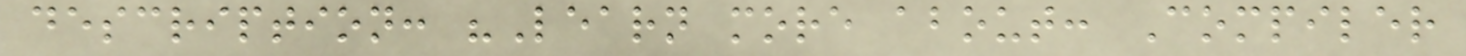description: "Learn more about: Compiler
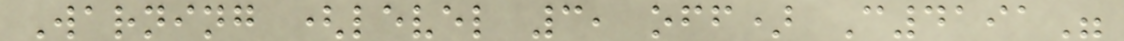Warning (level 3, off) C4191"
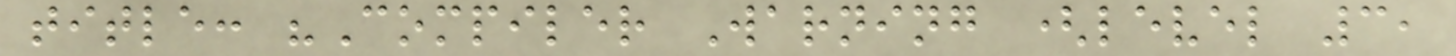title: "Compiler Warning (level 3,
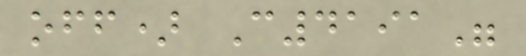off) C4191"
